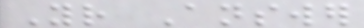Your Answer
